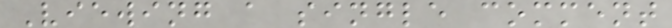Viewing a single comment
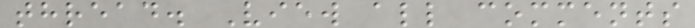thread. View all comments
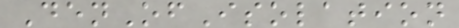DenOfIsolation
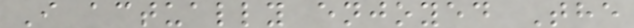I actually enjoyed The
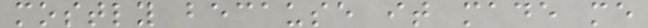mostly because it made me
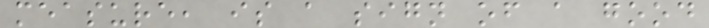measure, is a sign of a good
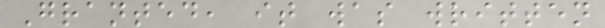Granted, it was written
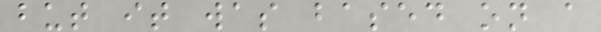but it was based on a
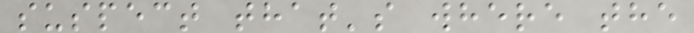suspect that's where the
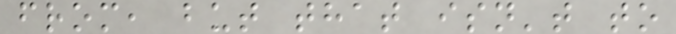from, but that isn't to
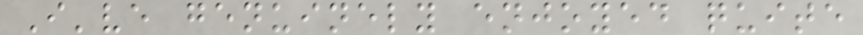I've genuinely enjoyed quite
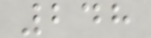248
